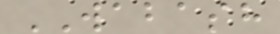WABASH
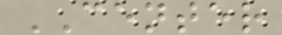CENTER
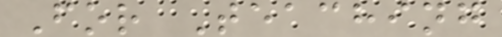For Teaching
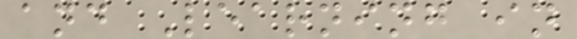and Learning in
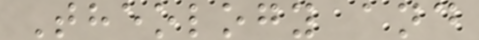Theology and
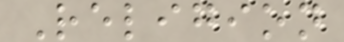Religion
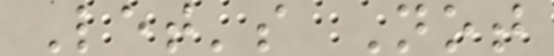Let's Not
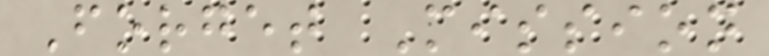Forget Mission
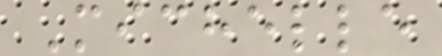Michelle
